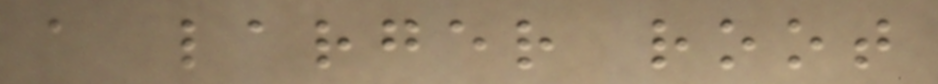a larger root
